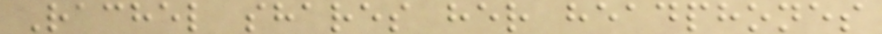Rachel shares her headphones
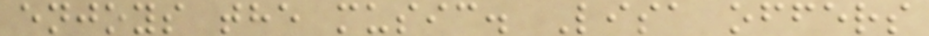enjoys the music. Lisa offers
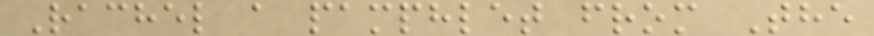Rachel a pamphlet from The
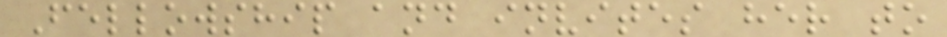Fellowship and invites her to
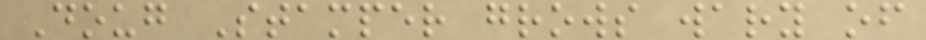Doug Stamper grows wary of
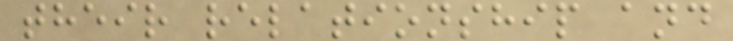their relationship and
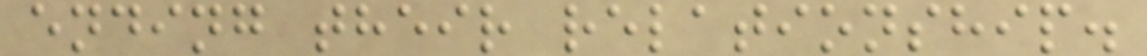ending their relationship.
